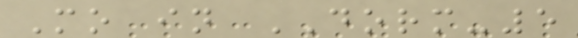Mo in DORM-5
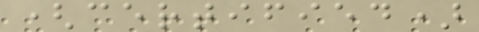(certified)
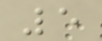5
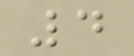4
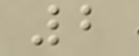2
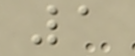1
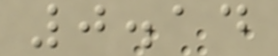0.14
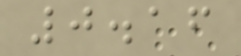0.16
